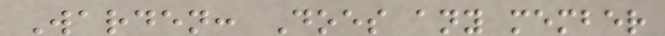Warden: Does any member
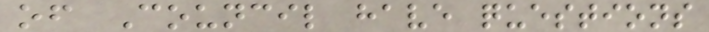of Council have questions
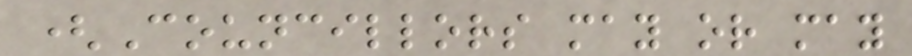(Councillors may or may
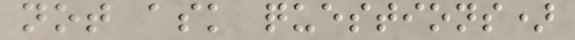not ask questions)
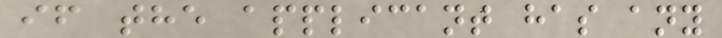if the applicant has any
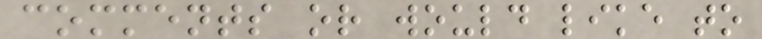comments or would like to
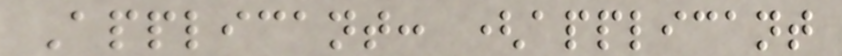Applicant: (applicant
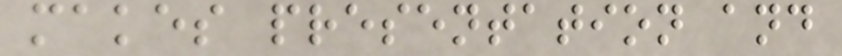makes presentation and
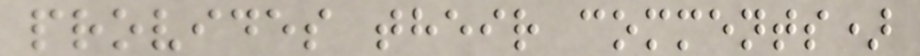provides their comments)
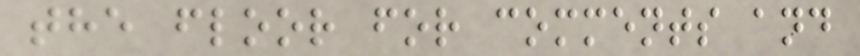the floor for comments and
